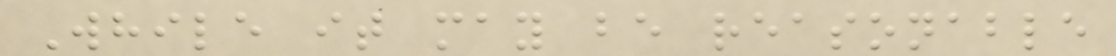While it may be reasonable
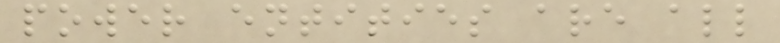power entities are all
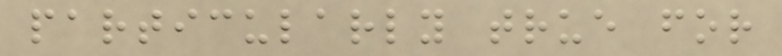particularly true for
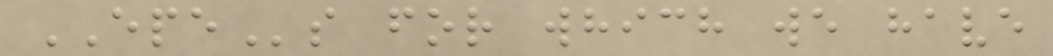EPEs for which we have
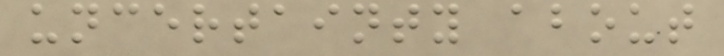uncertainty about
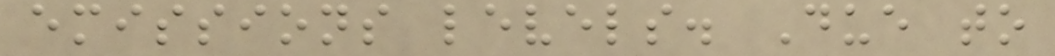emissions levels. Due to
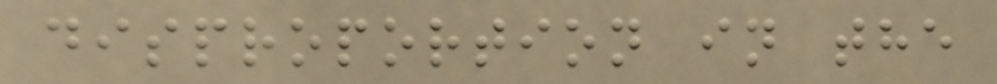disproportion in the
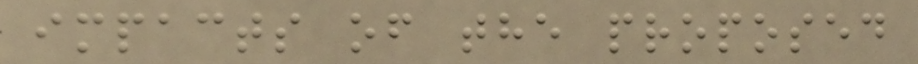impacts of the proposed
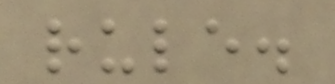rule.
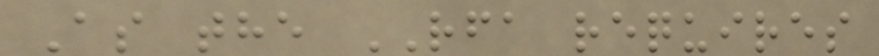As the RFA requires
